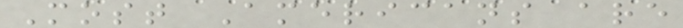Most Americans are
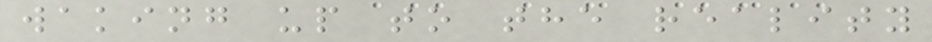waking up to the reality
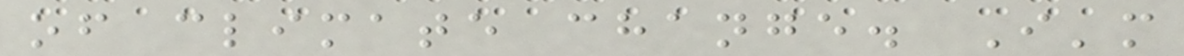of climate change. I'm
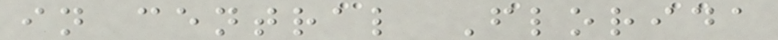in central Florida
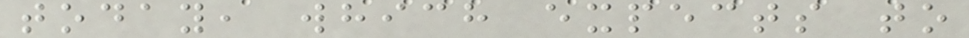today, which expects to
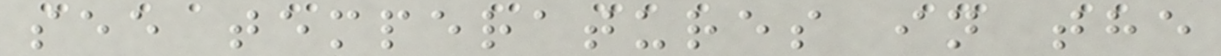see temperatures in the
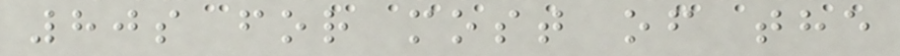80s for most of the
